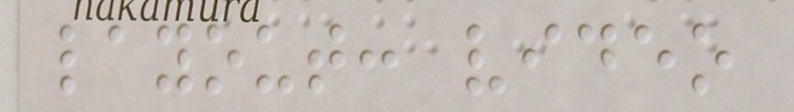layout: video
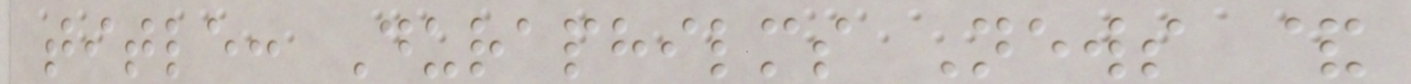title: Duraphilms News &
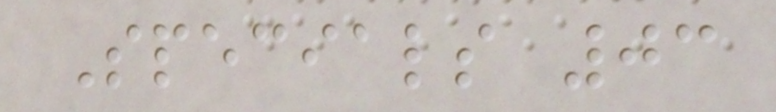Specials 03
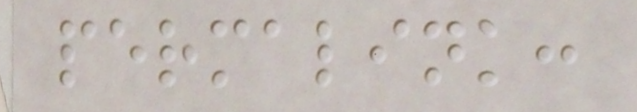permalink:
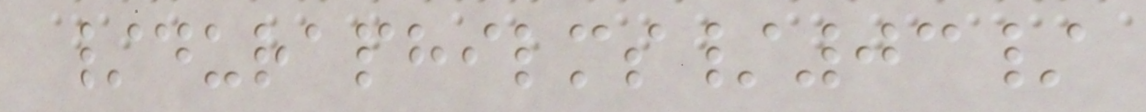/duraphilms/03/
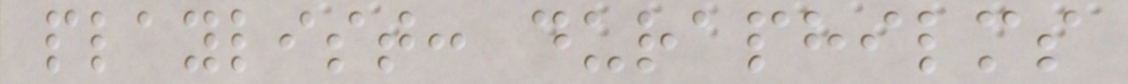playlist: duraphilms
